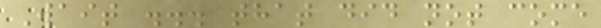Wait ... that did not come
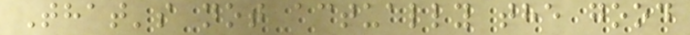That's not actually the good
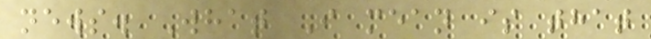news. What I mean is that
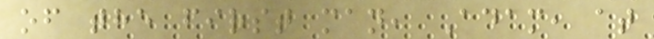of the first man, Adam, at
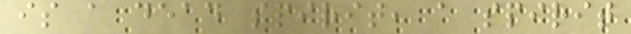is a dead spirit, a spirit
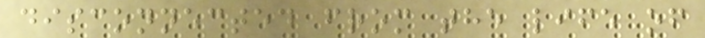disconnected from the life of
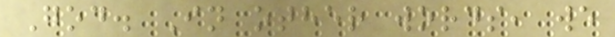God. In other words, we
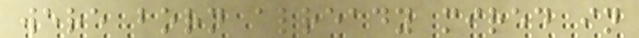were born already mired in
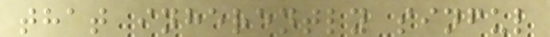that inherently sinful
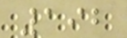192
